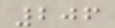206
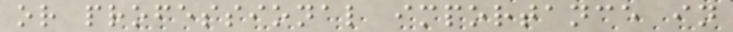or professional importance in
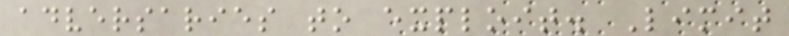adversaries to exploit. Limit
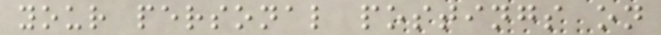your personal postings on
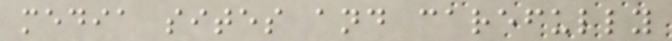media sites and carefully
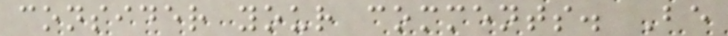consider your comments. Be
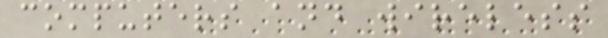computers and wireless
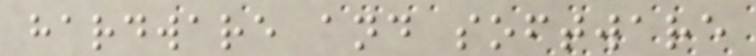hardware and software
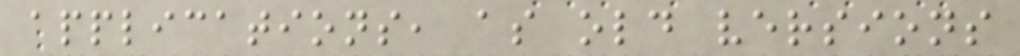applications, as old versions
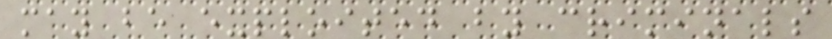may be exploited by criminals
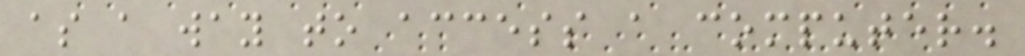as a way to access a computer.
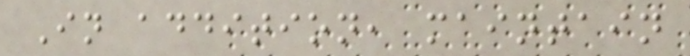In addition, maintain
